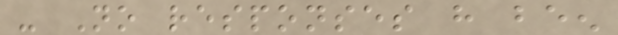- No responses have been
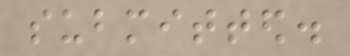submitted.
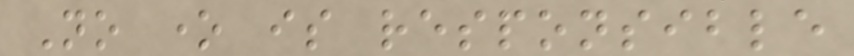No one is responsible
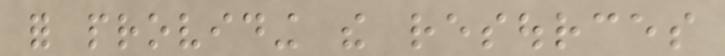for providing the resources
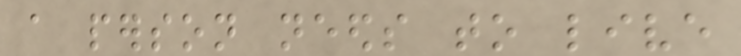a person needs to live
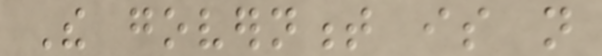The government is not
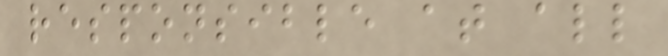responsible at all
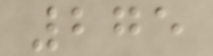275
